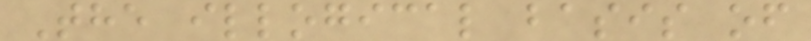The illogical basis of
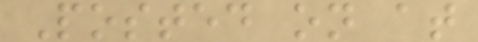Posted on at
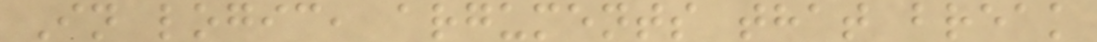In logic, arguments that break
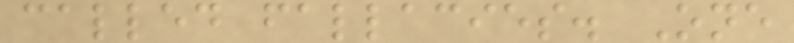called fallacies. One
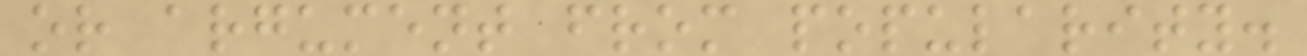or argument from popularity.
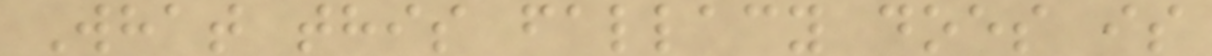What this fallacy does is
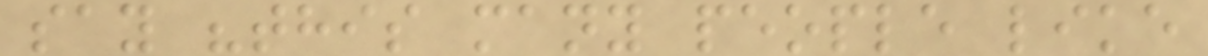say "this many people like
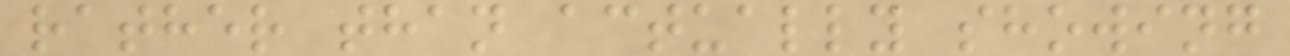rather than actually showing
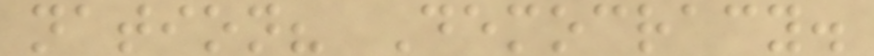nation? Democracy.
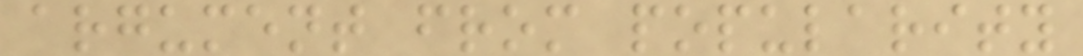argument from popularity
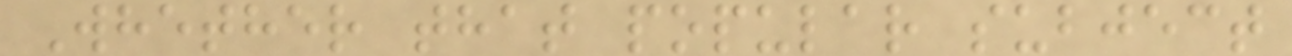Whether that popular subject
